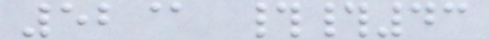52@ ##43
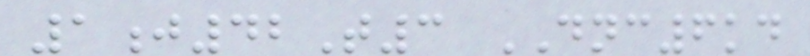1j42T3 DNC6kd
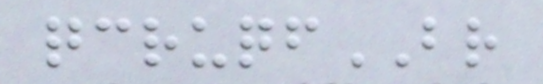qcruqfBR
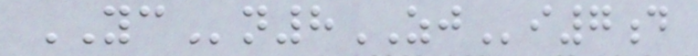YCn8ZJi7d
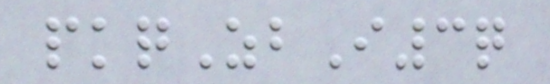pkqZbI3q
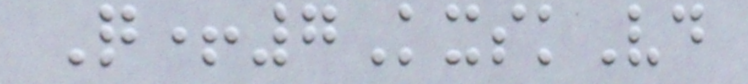Q+7KxskVd
